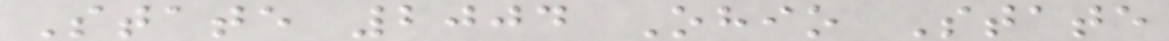State 2004 Ohio State
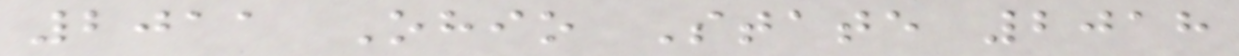2011 Ohio State 2018
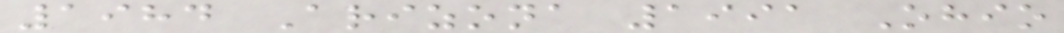1984 Arizona 1991 Ohio
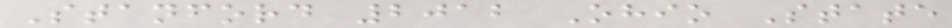Stanford 2012 Ohio State
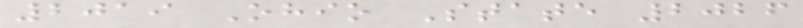2019 Ohio State 2026
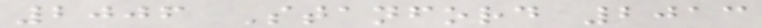2006 Stanford 2013
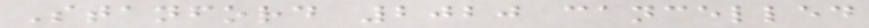Stanford 2020 cancelled
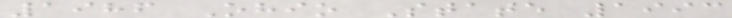1986 Ohio State 1993
